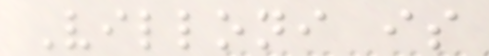Villoni is
